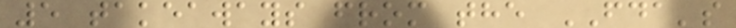5 takeaways from the FDA's
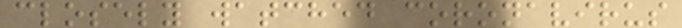closely watched coronavirus
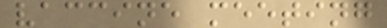vaccine meeting
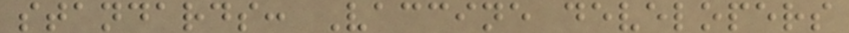standards: Vaccine developers
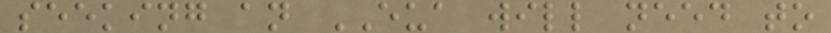seeking an EUA will need to
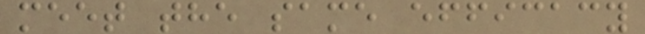meet the same efficacy
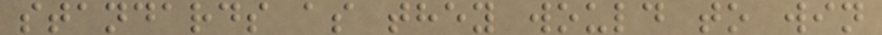standards as they would to win
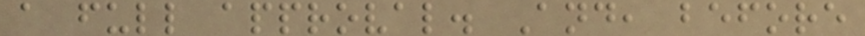a full approval. And, before
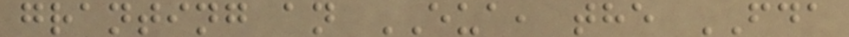granting an EUA, the FDA
